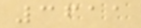3611
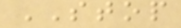STOP
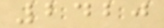2420
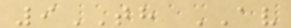9TH AV
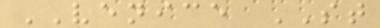VENICE ST
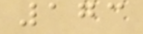173
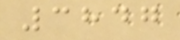3847
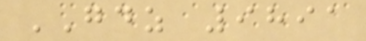GDZ 9891
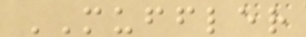MUFFLER
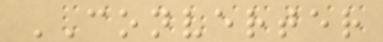CONVERTER
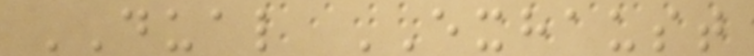DUAL EXHAUST
